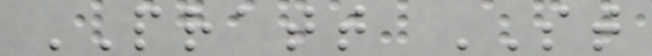PRATT ST
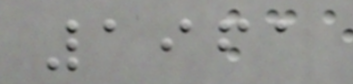1961
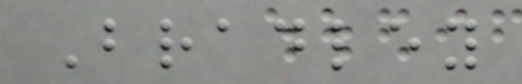Bradley
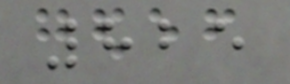825
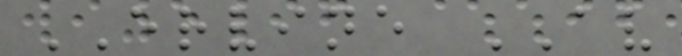ERVINE AV
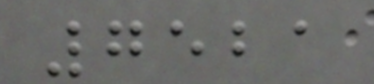7521
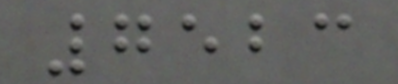7523
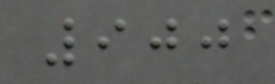900
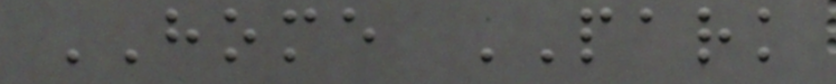HOME PARK
